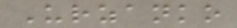Urzanko
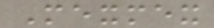Mexmex
